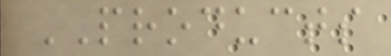PRODUCTS
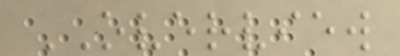OVERVIEW
